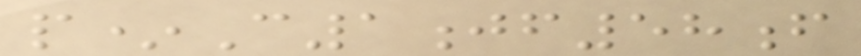p*C1jf58f
